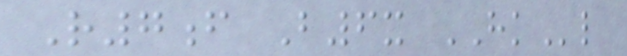R7f B6x HKl
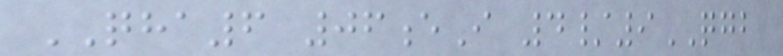QHA6 06eI 4/9QGB
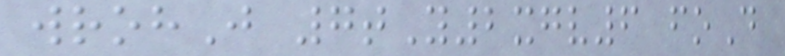wrohJ 7tY2xgv6 foD
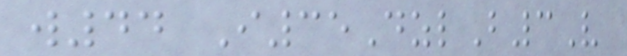w44 I35DzlB3V
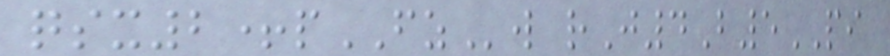qsx2+pFZw rJ4B5PI
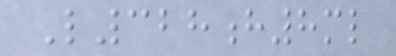L328h8ml
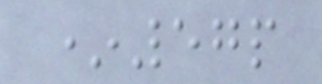*57p
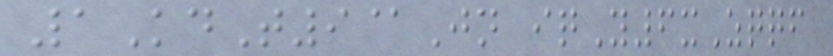1KdT9@Jn iqY6xZqqf
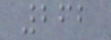262
